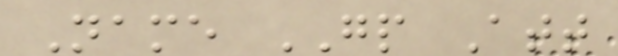Name GP Att
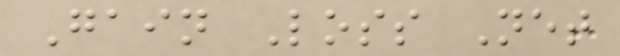Gain Loss Net
